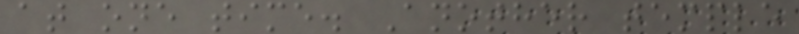at one time. Another temple
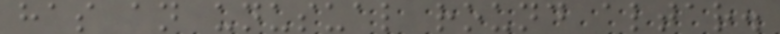has an unusual round altar.
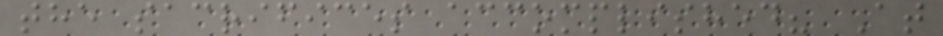the sacrifices accomplished? At
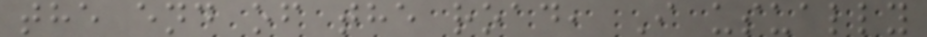the end of the road, I usually
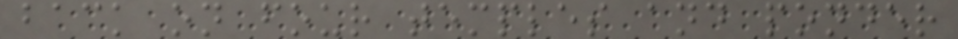back on four temples and ponder
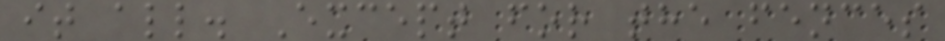it all. Except for the fences
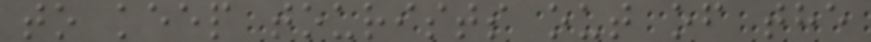to keep tourists out of the
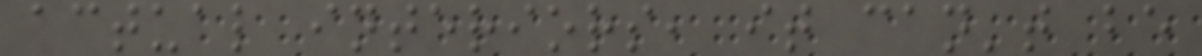actual interiors, it can't be
